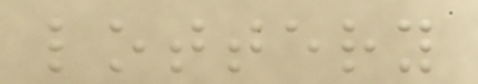lottery
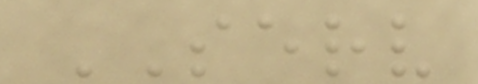SERV
